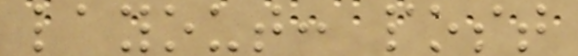layout: post
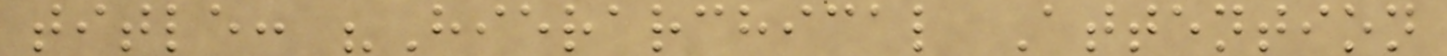title: "Hierarchical Attention
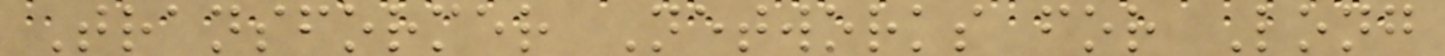Transformer Networks for Long
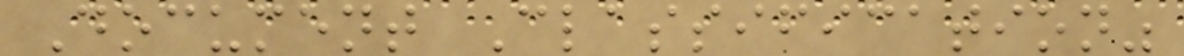Document Classification"
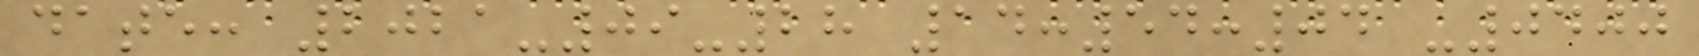date: 2021-09-28 14:54:04 -0400
